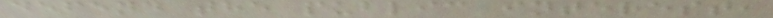defend the public interest,
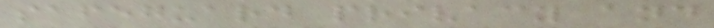safeguard privacy and
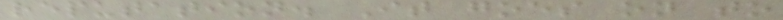reputation. It goes on to
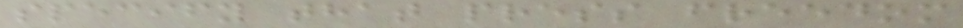specify that press freedom
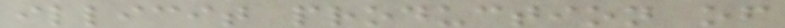illicit production of
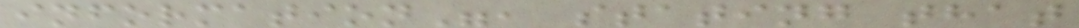information", stating that
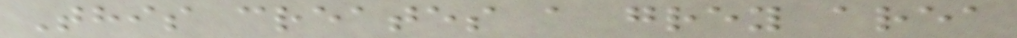This creates a grey area
